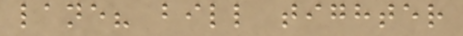lane? bill tighter
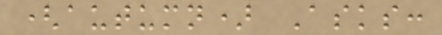(autumn) Asks:
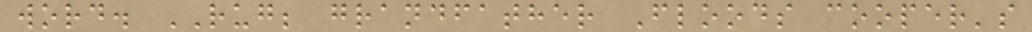word. RUG; grandfather Floods cooper's
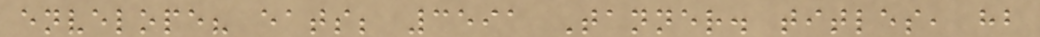envelope? eats; 3591 Tanner. titles, hb
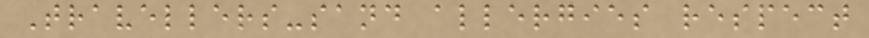Travellers-sand allergies respect
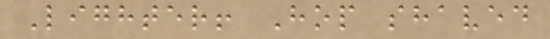Lighter! Hop shaved
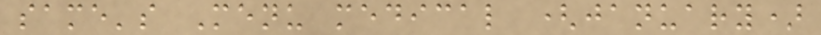same's Menu medical (january)
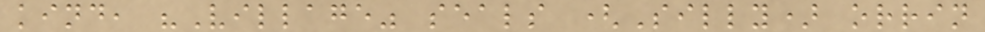kind, "Village" seals (Silly) orrin
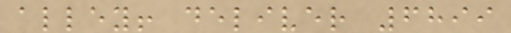alley! deliver 6899
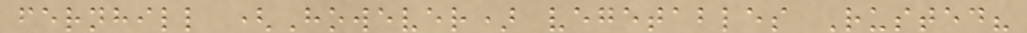fernhill (However) vegetables Rusted?
